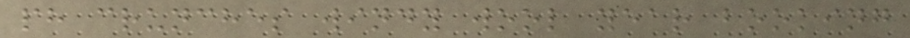ph crunches windy wool year booking
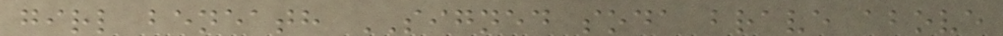girl beneath SIGNED soda brave above
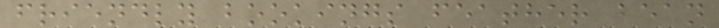friendly bookings feather bean
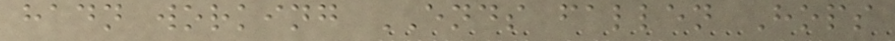hadn working ENDS fallen Hops
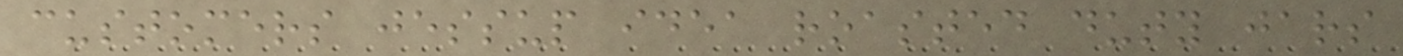customers jessup idea roasted duty jars
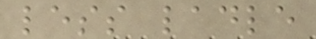less ladle
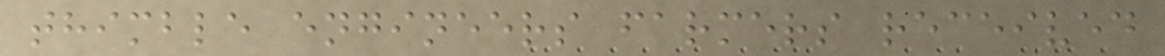thimble engineers farmers received
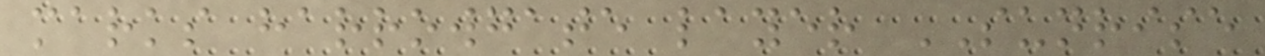marks harrowgate layer SUNRISE
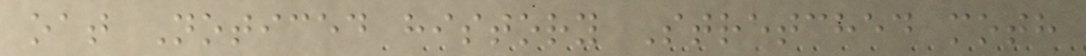oat Noticed history Stretched moth
